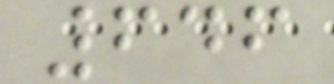646
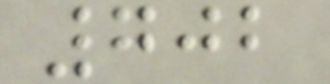702
